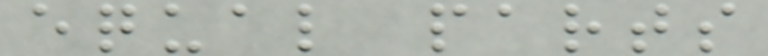equal parts
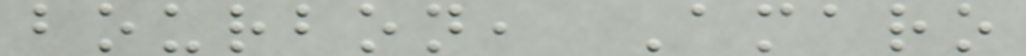bourbon, Amaro
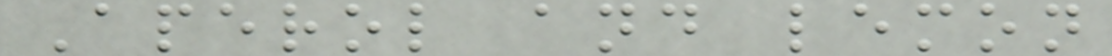Aperol and lemon
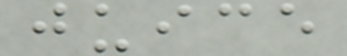juice
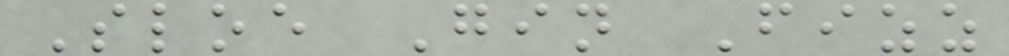Sloe Gin Fizz
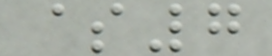$7
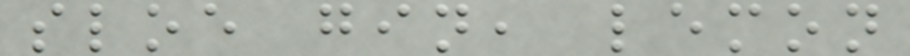sloe gin, lemon
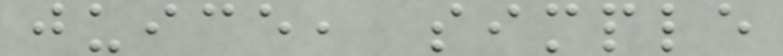juice, simple
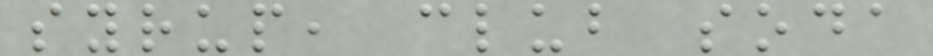syrup, club soda
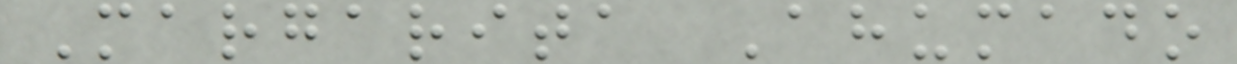Margarita Ahumado
